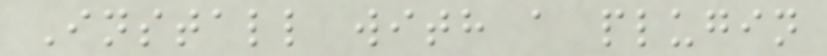Install with a plugin
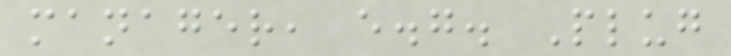manager, e.g. Plug
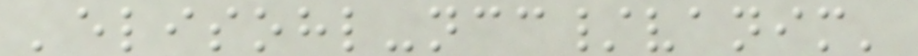'elisohl-ncc/vanim'
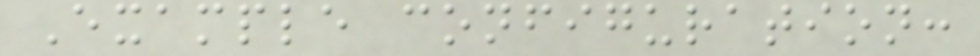Example configuration:
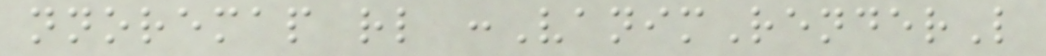nnoremap rl :VanimRenderL
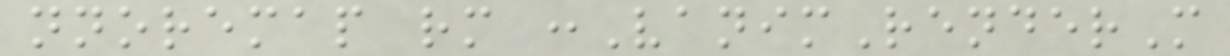nnoremap rm :VanimRenderM
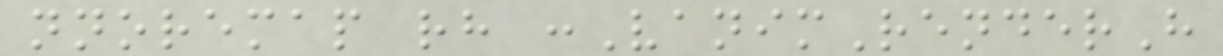nnoremap rh :VanimRenderH
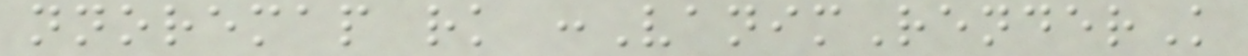nnoremap rk :VanimRenderK
